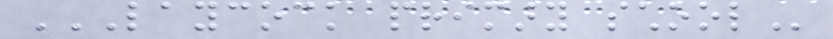LAYCOCK PRIMARY SCHOOL
